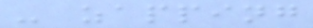- zapping
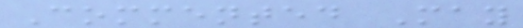Commented May
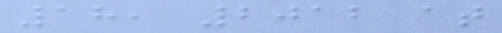18, 2012 at
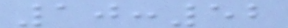10:52
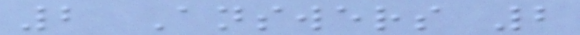2 Answers 2
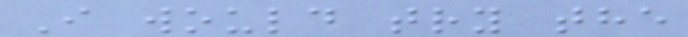I would try the
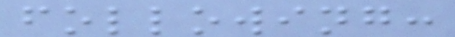following:
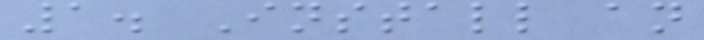1. Install an
